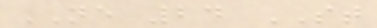NE 24 ST
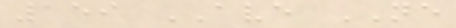159 AVE NE
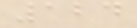124
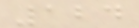124
